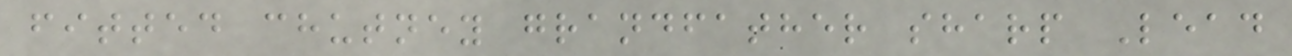fitted chutney grandfather sharp Lead
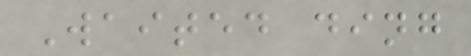Waited ding
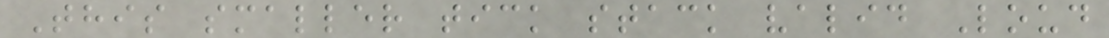This smaller tick stack valid Loud
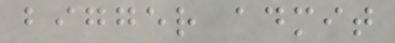bigger admit
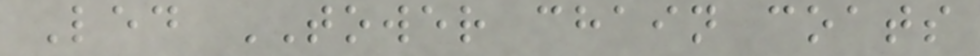Led TOWER chain coats
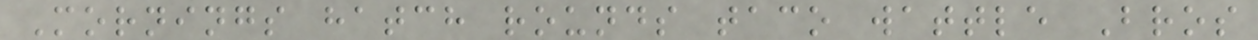Mornings hatch rounds taco wattle Bros
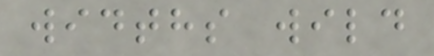widths wild
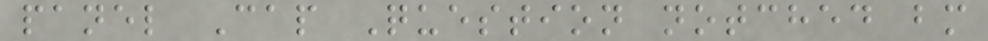panel Cap Question notched bm
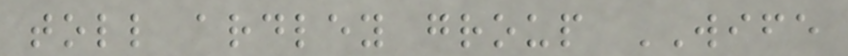toll ardley group WIFE
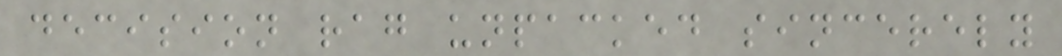decision rag unpacked sincerely
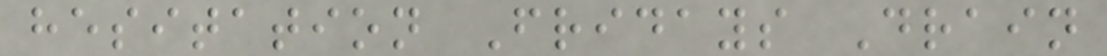hesitation Fridays Drain
